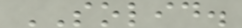SOLID.
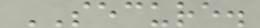SECURE.
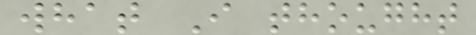what I thought
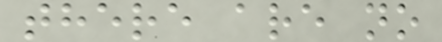there are no
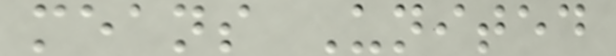means United
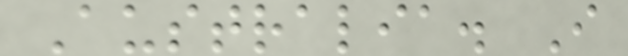Australia. I
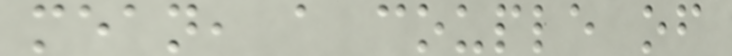mean, a couple of
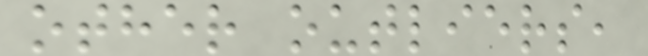other outliers,
